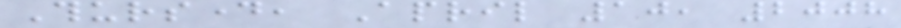Thursday, April 10, 2008
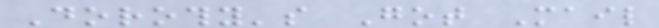Dorothy's Got Mail
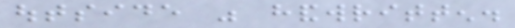outside was handwritten.
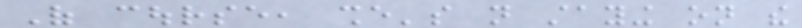Of course, she's not staying on the
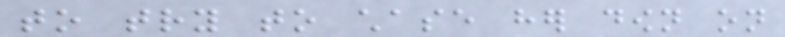to try to chase her down on
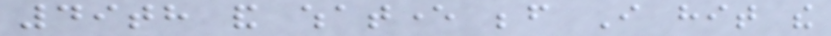49th and whatever before I hit the
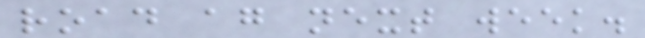road again next week.
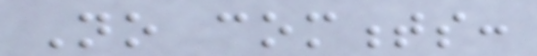No comments:
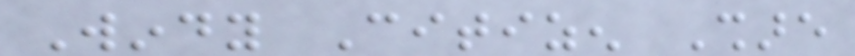Windy Citizen Share
